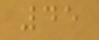45
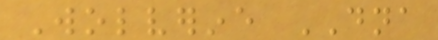Wolverine DNA
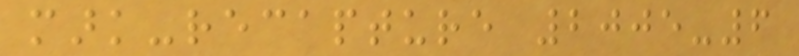mark-recapture 2005-6
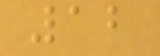12
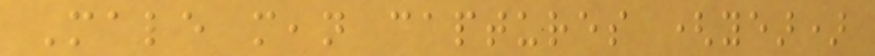Male mean captures (year)
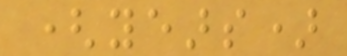(years)
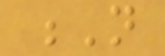N
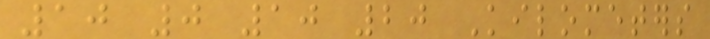10 0 10 20 Kilometers
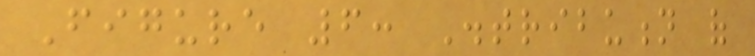Figure 6: Distribution of
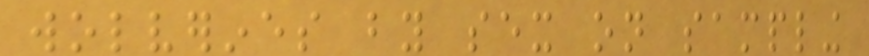wolverines by sex on sampling
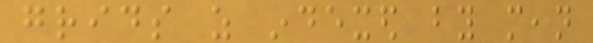grids as indexed by mean
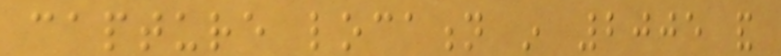capture location in 2005 and
